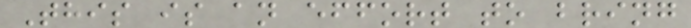This is an effort to bring
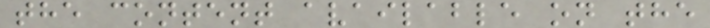the content available on the
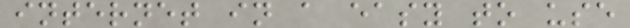internet in a easy to use
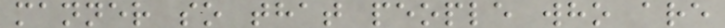manner so that people who are
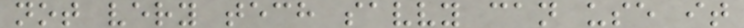not very tech savvy can use it
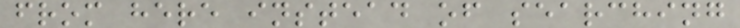from here instead of searching
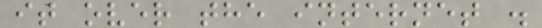it over the internet .
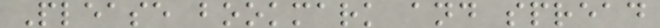Please bookmark and spread
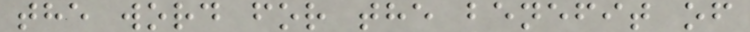the word for the benefit of
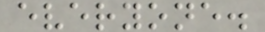everyone.
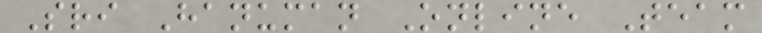Sri Hanuman Online Team
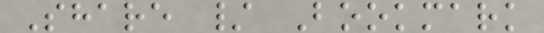Share / Bookmark
